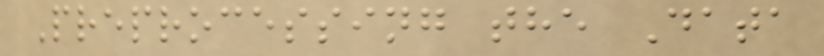Preprocessing the Data
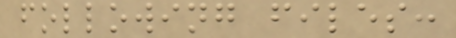following files:
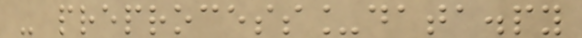- preprocess_data.py
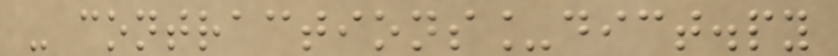- contractions_dict.py
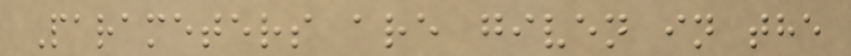Parameters are given in the
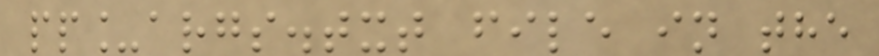pp_args.txt file in the
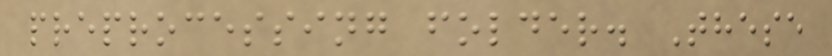preprocessing folder. These
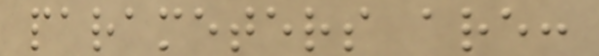parameters are:
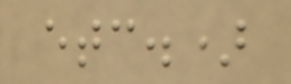etc.)
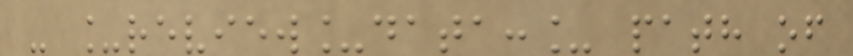- _review_data:_ path of
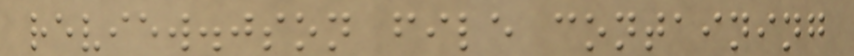review.json file containing
